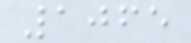1065
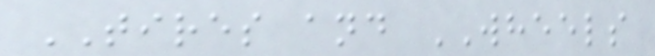TIRES and WHEELS
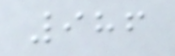986
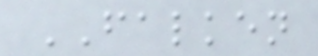FALKEN
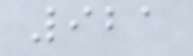921
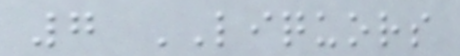7 LIQUORS
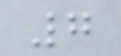7
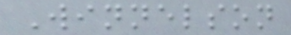Winnelson
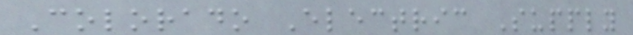Colorado Electric Supply
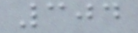304
